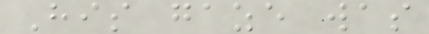His gaze was
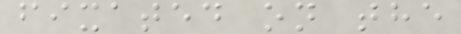fixated on the
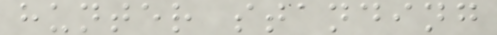hunter standing
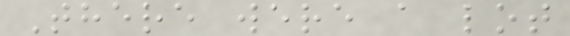There were a lot
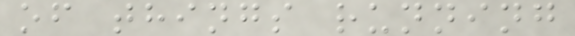of things running
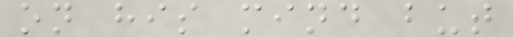on his mind but
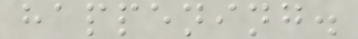happening.
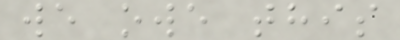we owe this
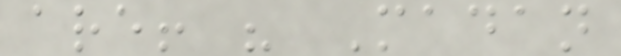are! " Madan
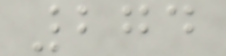274
